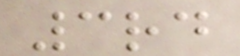3rd
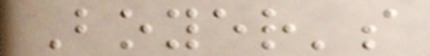Boyer's
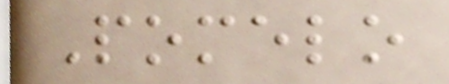Pomelo
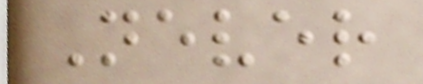Never
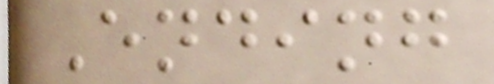Ending
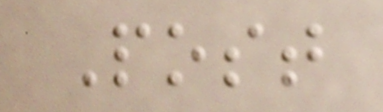Post
